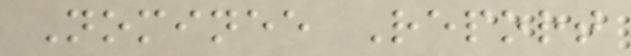Nominee Report
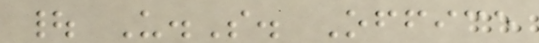| U.S. Office
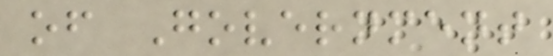of Government
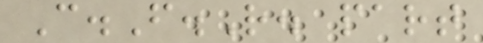C.F.R. part
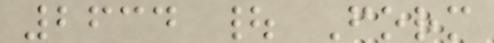2634 | Form
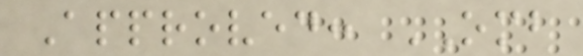Approved: OMB
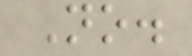No.
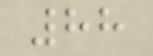88
